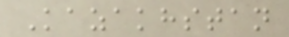Kazakhstan
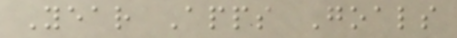Year Apps Goals
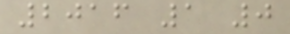2016 1 0
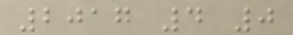2017 4 0
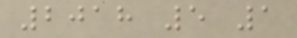2018 5 1
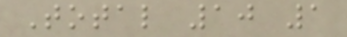Total 10 1
